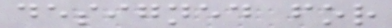designed for
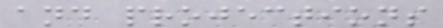and projections
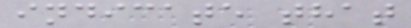indicate that
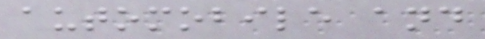automobile and
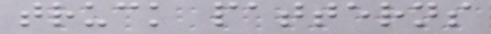truck patterns
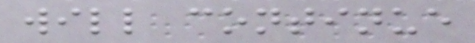will continue
